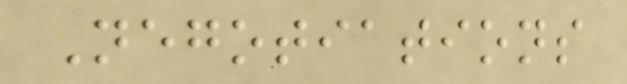Negotiations
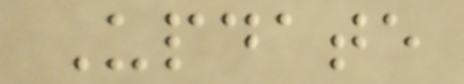Update
